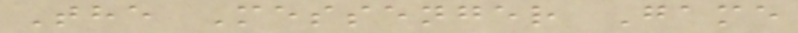The Messenger Game
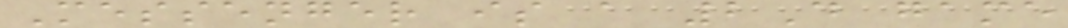Messenger is a 2D game
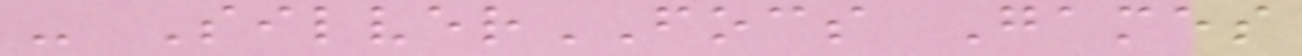- SilverFOCS Games
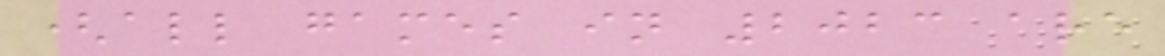(all games in 2023 are
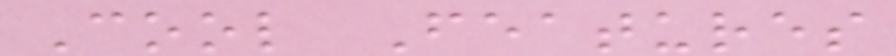Cool Features
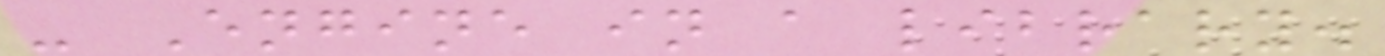- Engine in a library.
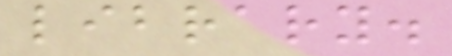library.
